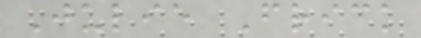Julie Frick
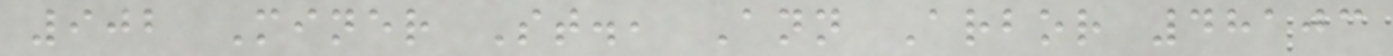902 Miner St., Ann Arbor 48103
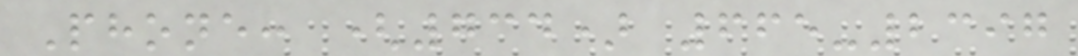Phone: (734) 665-2397
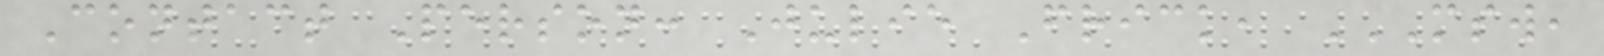Contact Person: Julie Frick, MSW,
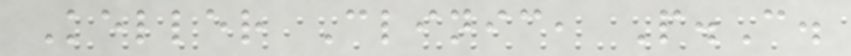Keller Clinic, P.C.
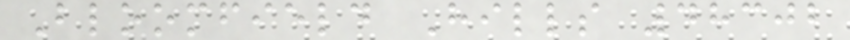Bloomfield Hills 48302
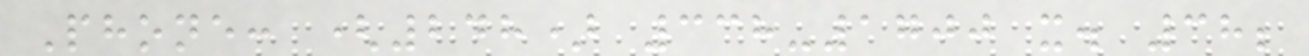Phone: (248) 338-1700 x. 38;
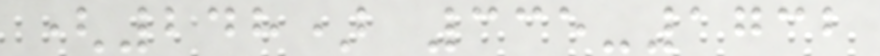(248) 335-1732
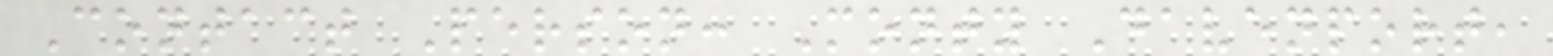Contact Person: Monty Davenport,
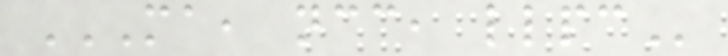MA, NCC, LLPC
